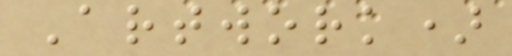Artwork)
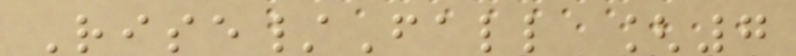Rise/Fall [7
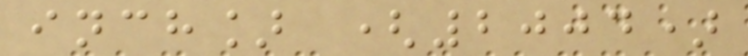inch] (2004)
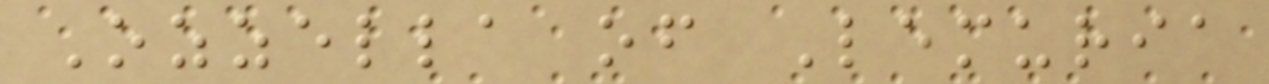Ozzella of Lemuria
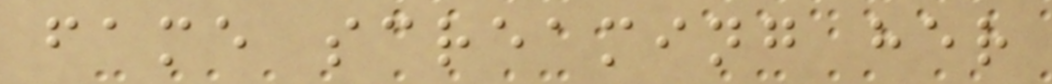fame screaming her
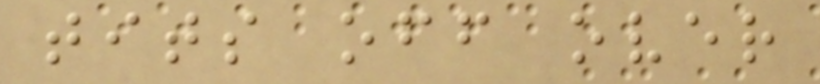tits off over
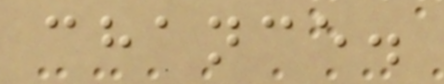chance.
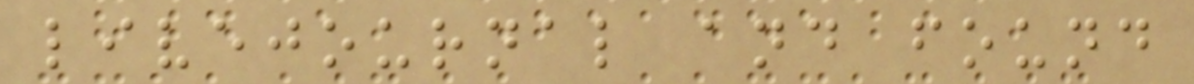livejournal and found
